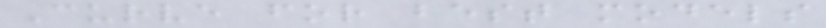Curve for best models
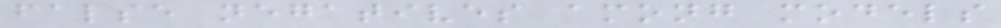false negatives among models
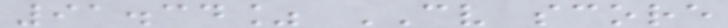91.34% CV score
